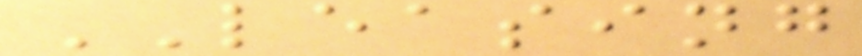LEASING
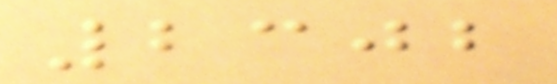2302
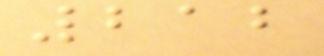212
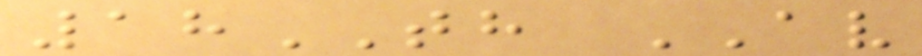18TH AV
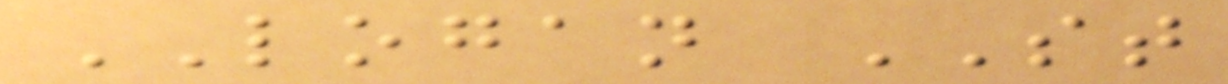LOGAN ST
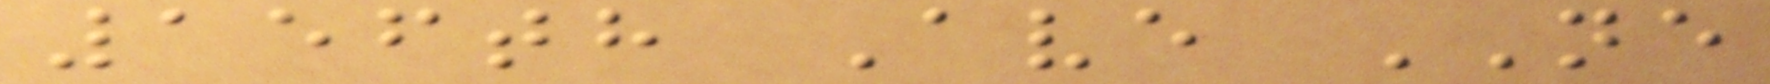156th Ave NE
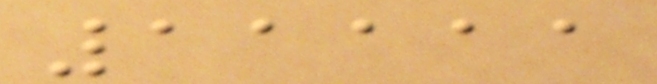11111
